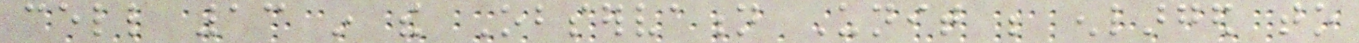cell 13 in the Observation Unit be enlarged to
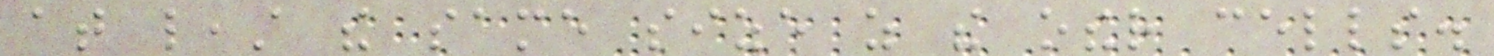at least the same size as the other cells.
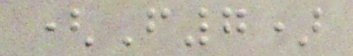(F7)
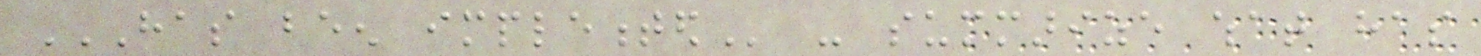HAS BEEN IMPLEMENTED - summarize what has
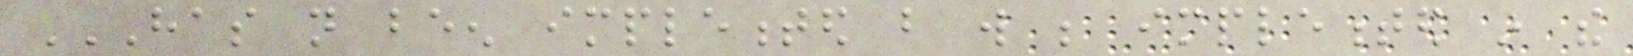HAS NOT BEEN IMPLEMENTED BUT WILL BE IMPLEMENTED IN THE
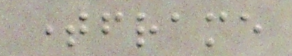timeframe
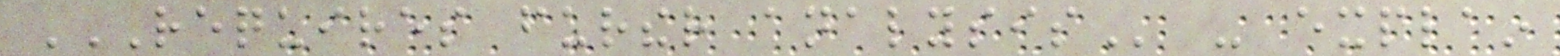REQUIRES FURTHER ANALYSIS - explain
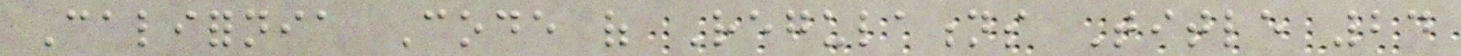California Code of Regulations Title 24
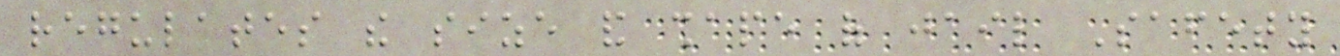regulates the size and shape of jail Safety
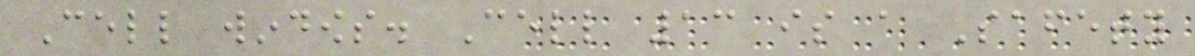Cell windows. Cell 13 is a Safety
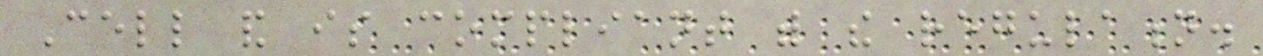Cell and is compliant with the regulation.
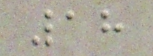18
